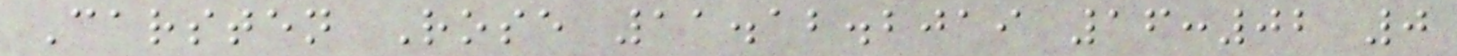Carsten Rose 11.12.2019 16:02 0
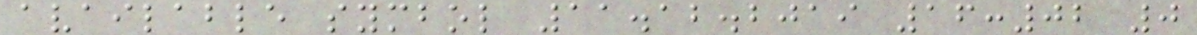available symbol 11.12.2019 16:02 0
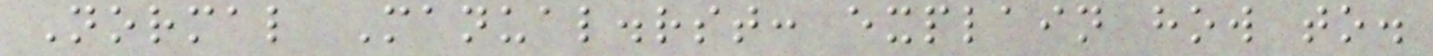Normal Manual.rst: explain how to.
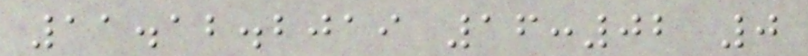11.12.2019 16:02 0
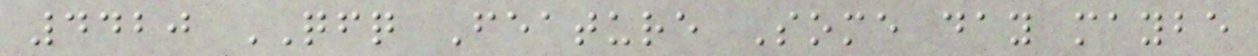4420 QFQ Feature Some day maybe
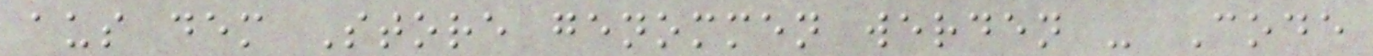aus dem Store genommen werden - Code
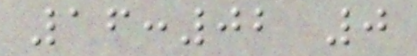16:02 0
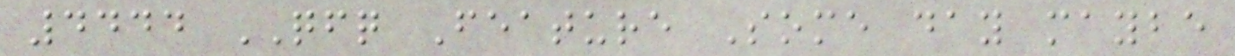4444 QFQ Feature Some day maybe
